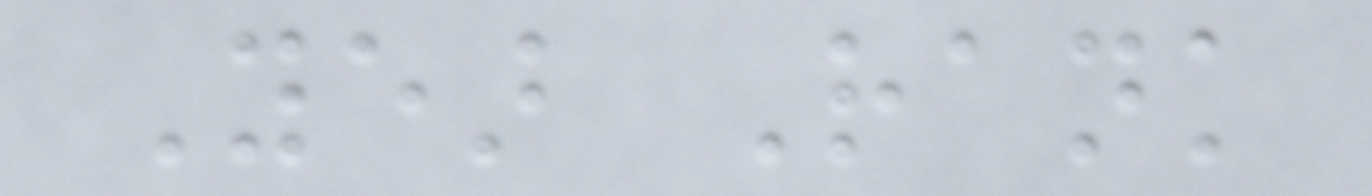Year Rank
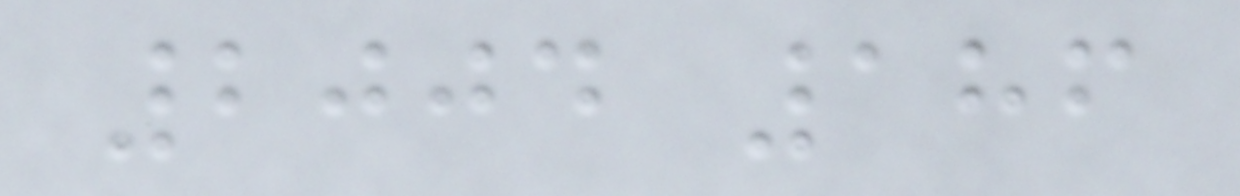2004 186
